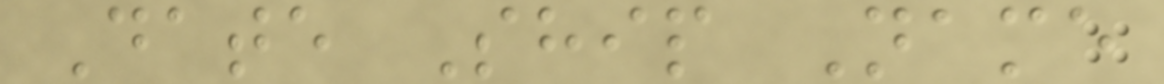Date Ship Name
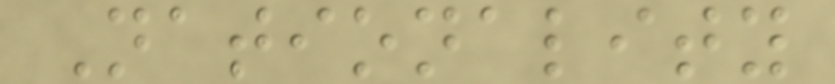Nationality
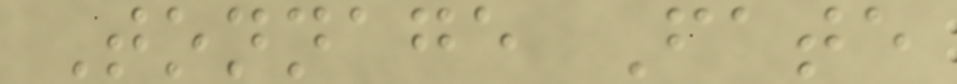Tonnage Fate
